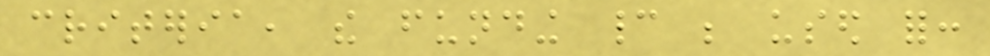criteria, the funding cannot be used for:
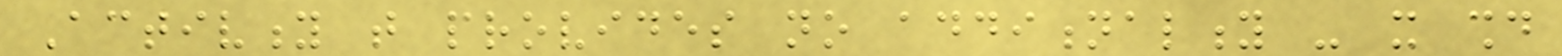Activity that provides no additionality - it should
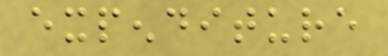expenditure
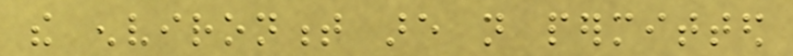the environment are not permitted
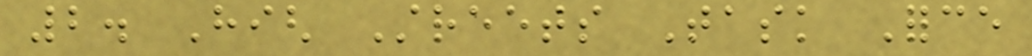2. High Streets Task Force
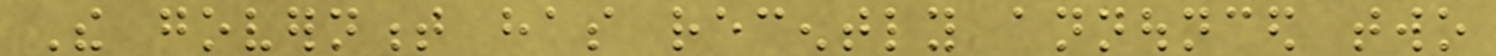The government has recently announced two
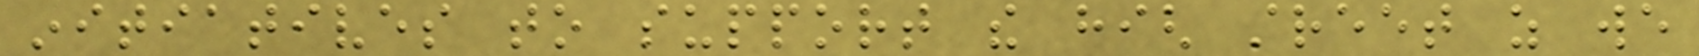initiatives to support the high street as we
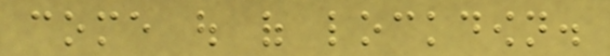come out of lockdown.
